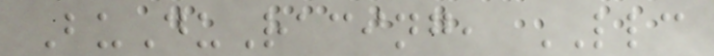BuDuRacing, LLC
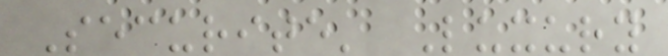Securite' Luxury
